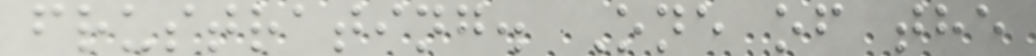frustrating. One of the
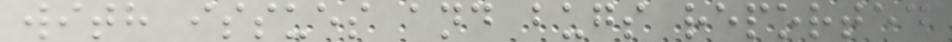with issues and bugs reported
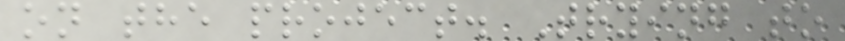on the project. Trying to
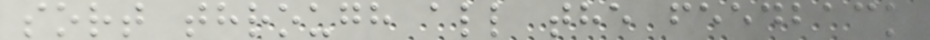sort through all the feedback
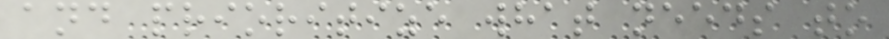and prioritize what needs to
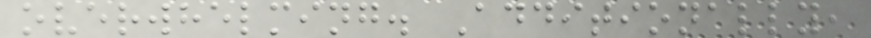overwhelming. Additionally,
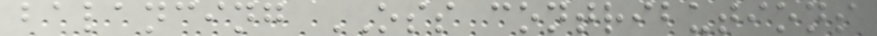balancing OSS contributions
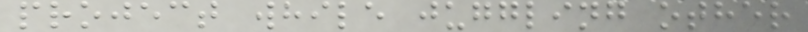project while juggling other
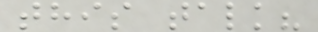this talk?
